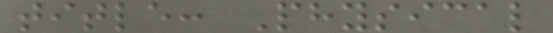title: Physical
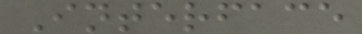Interface
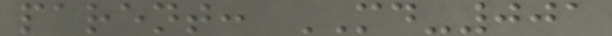parent: MD-001
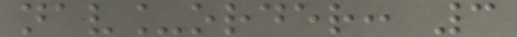nav_order: 3
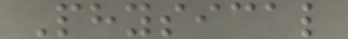Physical
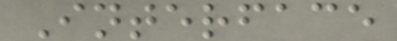Interface
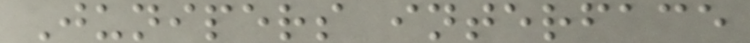Junipers interface
